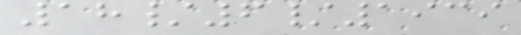18/6/1939
